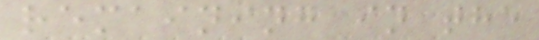remaining in the
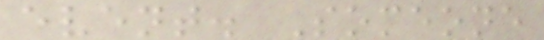event. Someone
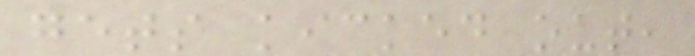gets kicked out,
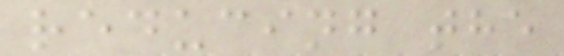reducing the
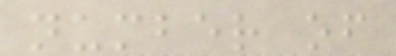number of
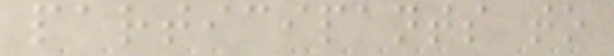participants to
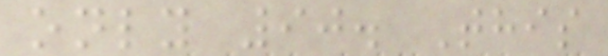only 90. This
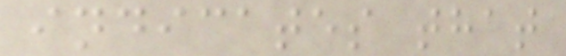indicates that
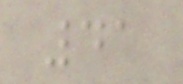41
